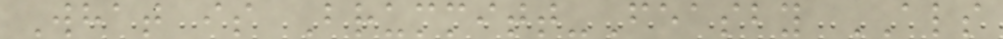What is Brummitt-Feasby ALS
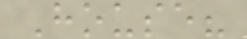House?
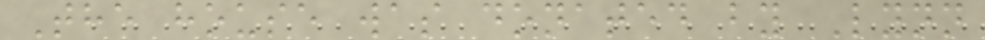The house was donated by Lynn
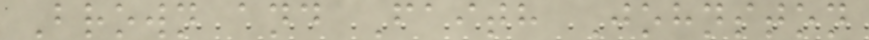Brown and Faith Johnston
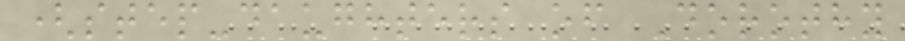(step-daughters of Dorothy
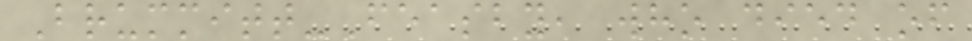Brummitt-Feasby, who died of
